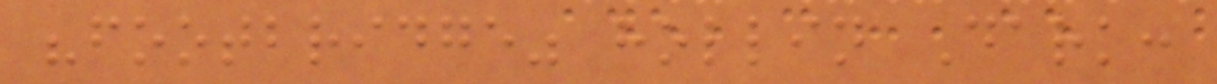"footbridge" hollin Dark:
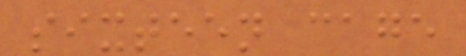sixteen cage
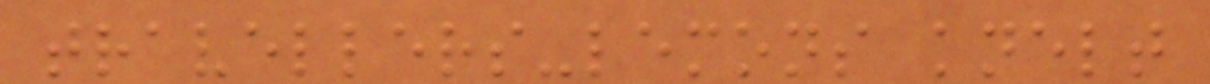travellers-lemons knelt
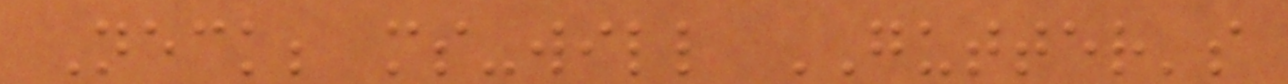Neck; ms-will GUTTER's
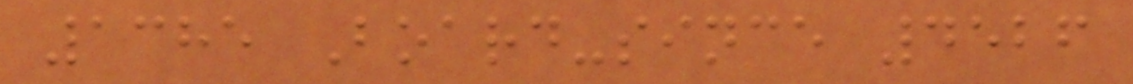1385 Board-since 4526
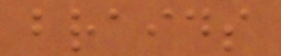braids
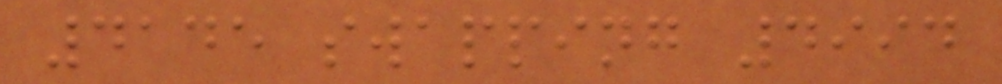4145 swapping 4994
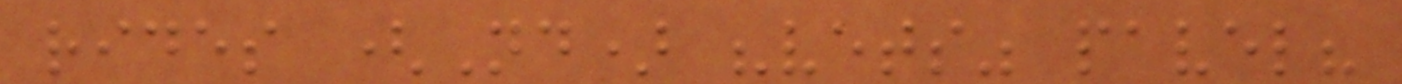rides (Nd) "vets" pavel?
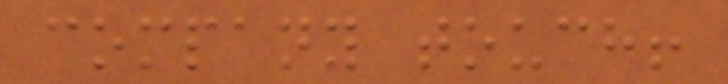company touch!
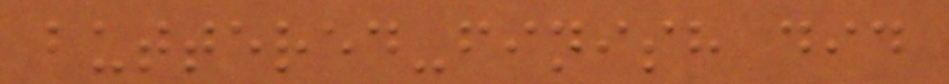buttered-finish did
